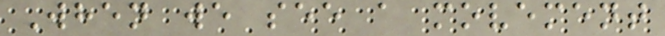When we see a movement
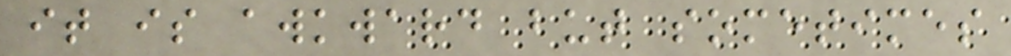it is awkward but sometimes
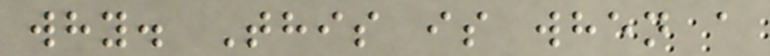why. This is when a
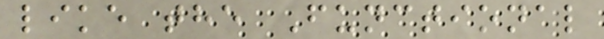like the Functional
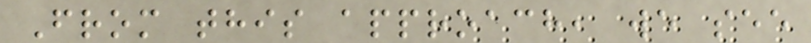From this approach, we see
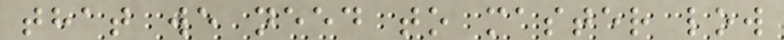that we need to master low
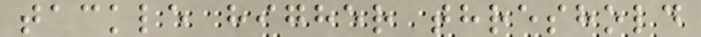tackle higher threshold
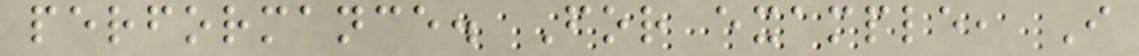performance. For example, I
